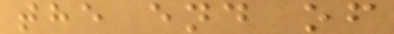the end of
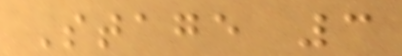Stage 3
